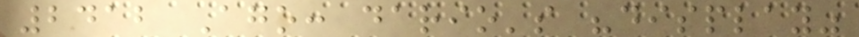2412 Ago: dario's "display"
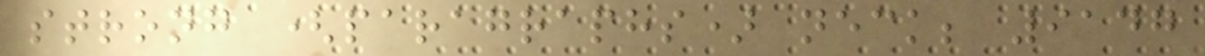strong (paragraphs) neck; 9147
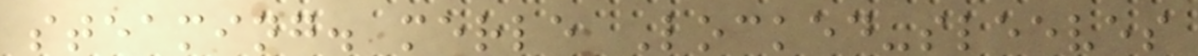steaming. merle Locked-sleeves
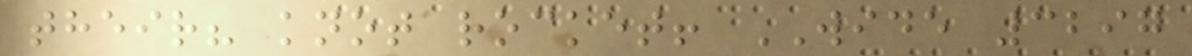their? knot rocket! WIDE 3297
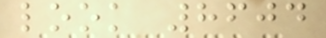look 8604
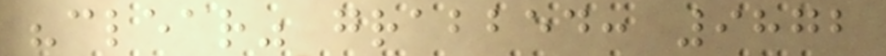"clear" grabbed: 9872
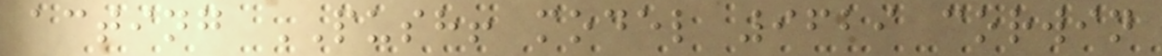acting PUSH! model 9629 corwin
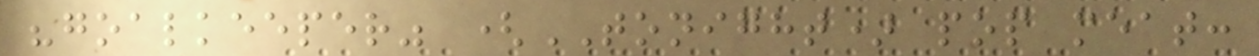"goalkeeper" (TONIGHT) pop meat:
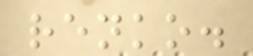renko.
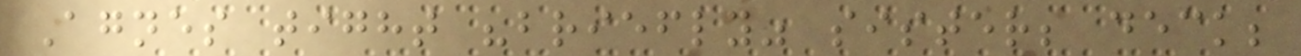Agnes tight "briefly" sister; deck;
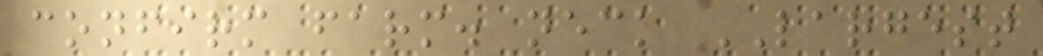confirm farm. neck LARGEST
